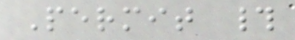Permit #
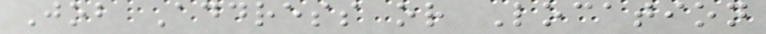Job Address or Location
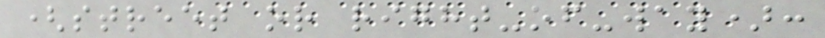(street or right-of-way):
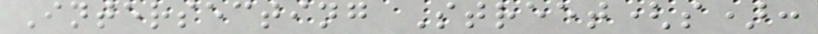Intersecting Street(s):
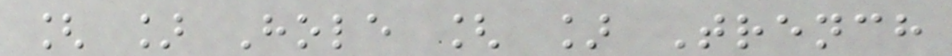[ ] Hole [ ] Trench
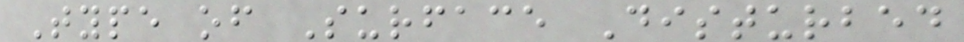Type of Surface Disturbed
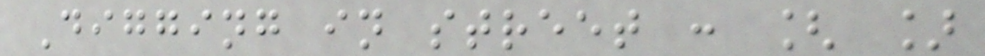Digging in street : [ ]
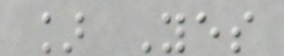] Yes
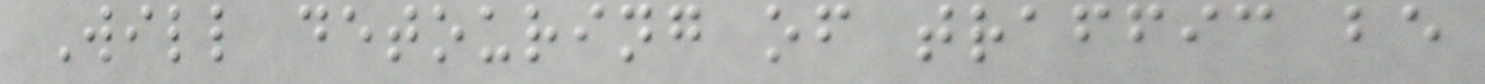Will detouring of traffic be
